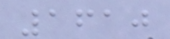1610
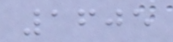1605
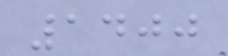1400
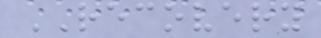RECOVERY
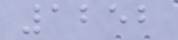1252
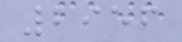2956
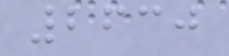2630
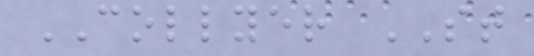COLLYER ST
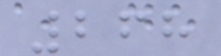268
